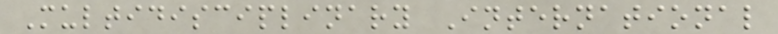Multidisciplinary International
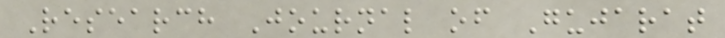Research Journal of Gujarat
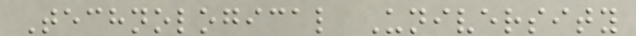Technological University
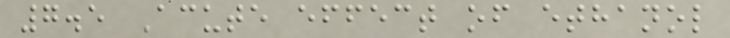7.5 Acute effect of ethanol
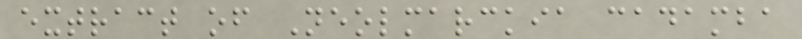extract of Neolmarckia cadamba
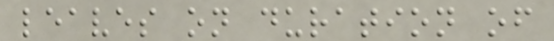leaves on duration of
